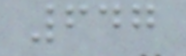647
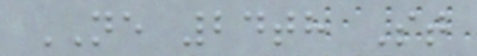NE 24th St
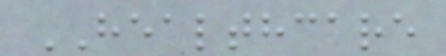HEALTHCARE
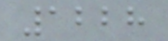1228
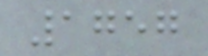1757
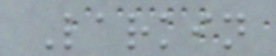Larkin
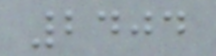2404
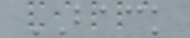BACK
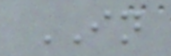IN
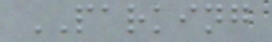PARKING
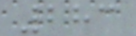283
